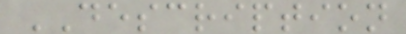DESCRIPTION
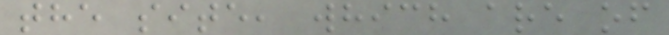the site, which are of
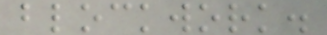blockwork.
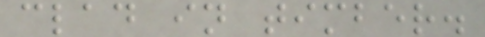clad in timber.
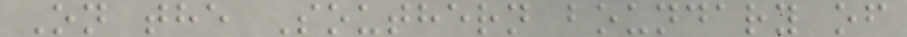On the Southern boundary of
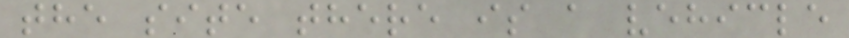the site there is a vehicle
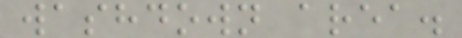washdown area.
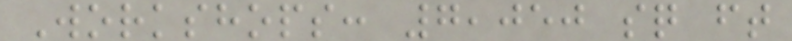Workshops: 7,050 sq ft
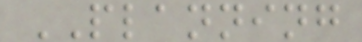PLANNING
